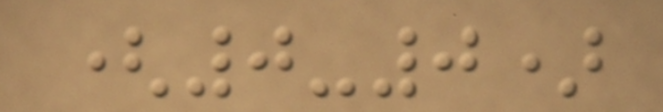(0-0)
